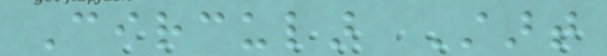Circular Start
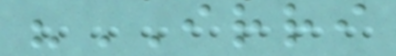"IRRI
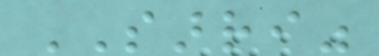SARRI"
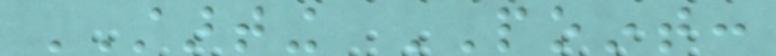STARTING POINT:
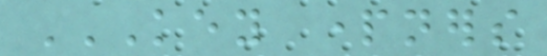KEY PARTNERS
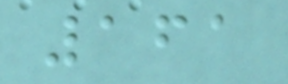161
